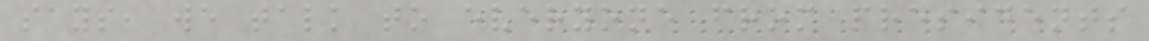says, we talk to everyone from presidents
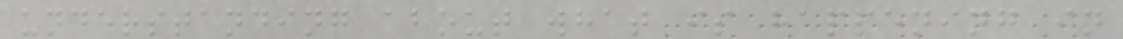understanding about what is happening in
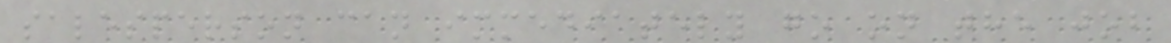salesperson can immediately go on the job
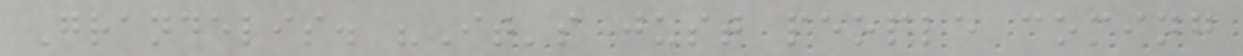Grandelis. "It's just people coming
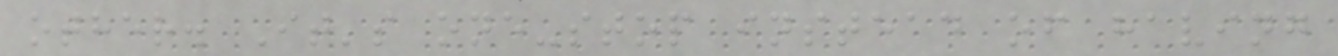other. It's one-stop instead of having
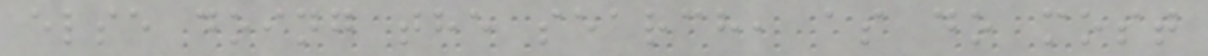else doing the search, as do most
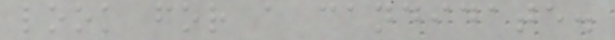look for a candidate.
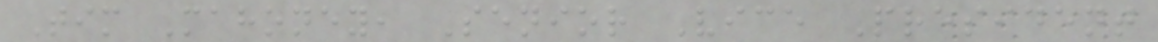Tim Mahoney, Senior Vice President
